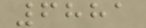6881
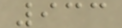933
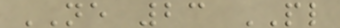NE 23 PL
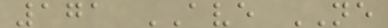171 AVE NE
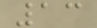13
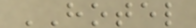HOTEL
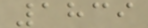1839
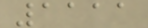1111
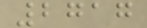2717
